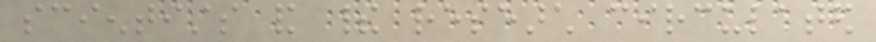scientists and their research circulated
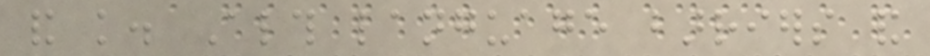and knowledge. Although language barriers and
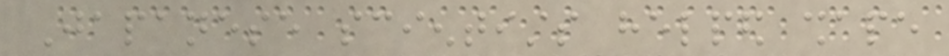Japanese scientists helped shape
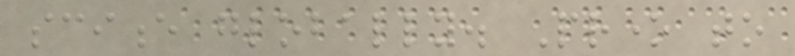science globally. Prone to
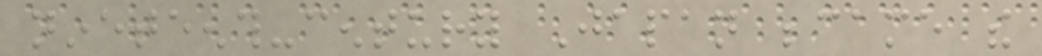nineteenth-century Japan became the
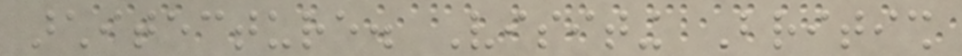architecture. Visiting British
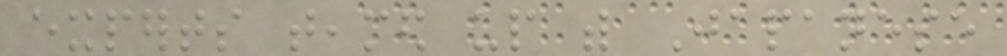experts teamed up with Japanese
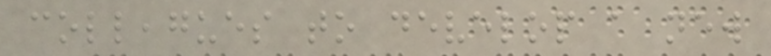colleagues to develop a new
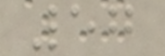57
